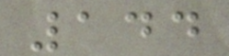144
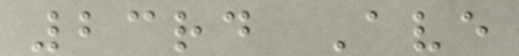23rd Ave
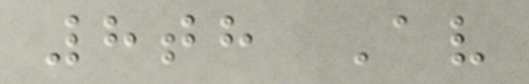8th Av
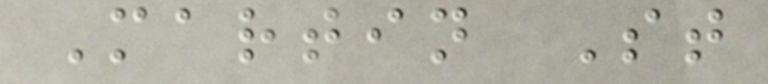Martin St
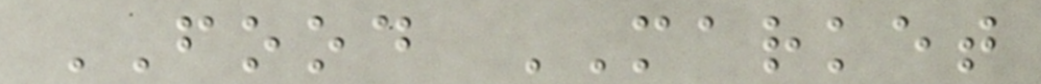FOOD MARKET
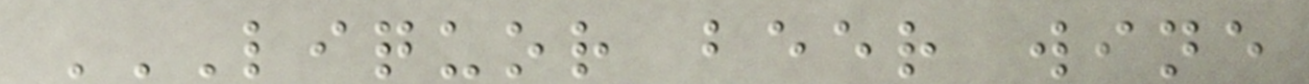LIQUOR BEER WINE
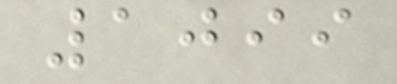1099
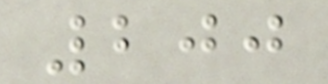200
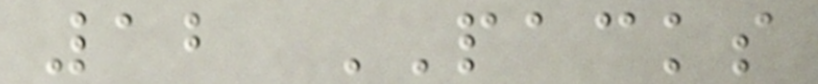12 PACKS
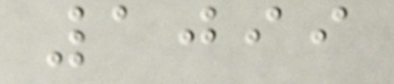1099
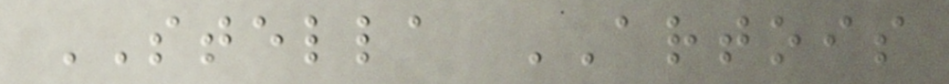STELLA ARTOIS
